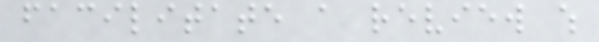facilitate a review which
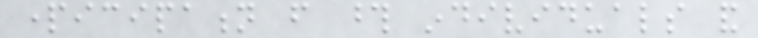participation from those individuals and
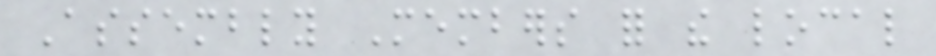Assembly Members for the local
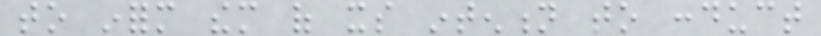to inform them of its intention to conduct
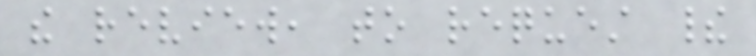the review, to request their
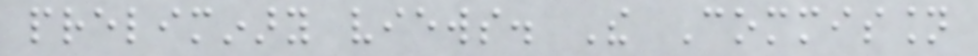preliminary views. The Commission
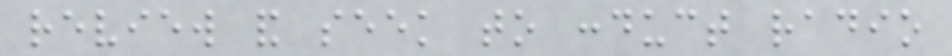review and seek to conduct radio
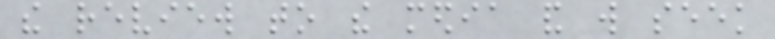the review to the media and will seek
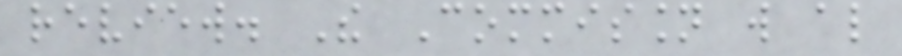review. The Commission will also
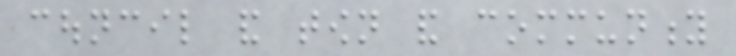council and town and community
